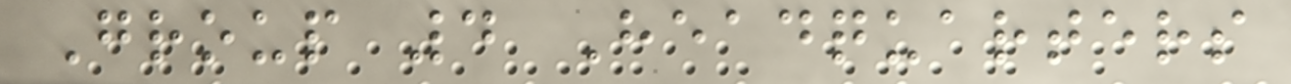Group 4 Headquarters
